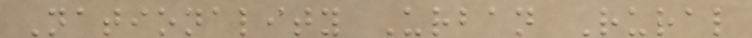Nationality Urban Rural
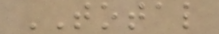TOTAL
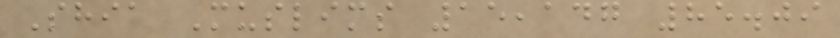Shia Muslims 15,147 85.09
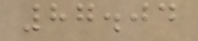87.04
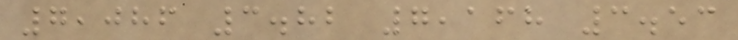7,086 3.82 7,168 3.53
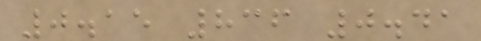0.15 836 0.41
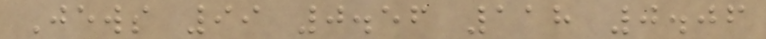Jews 99 0.56 118 0.06
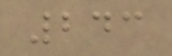243
